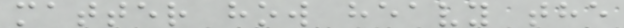matter how heavy the
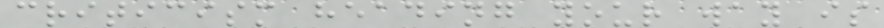criticism heading your way is
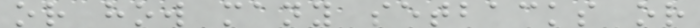or how many setbacks or
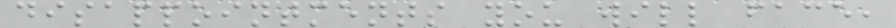disappointments you will face,
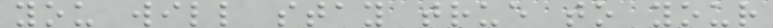you will stay true to your
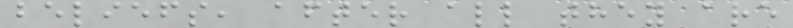beliefs, after all they are
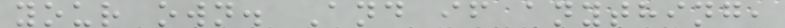your own. And if anything,
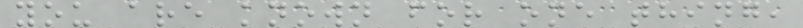you are known for one thing,
